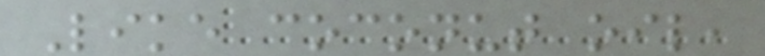Like coconut oil,
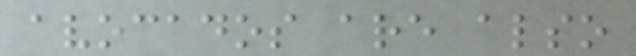avocados are also
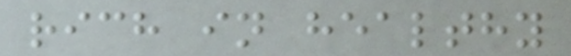rich in healthy
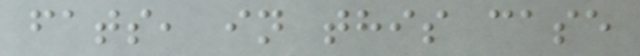fats, in this case
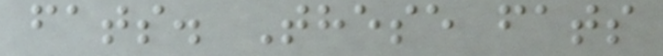fats. These fats
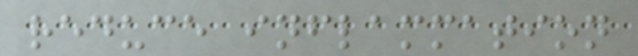reduce inflammation
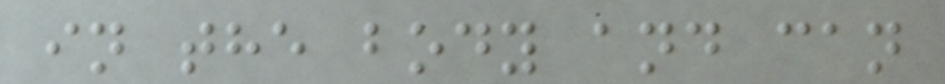in the body and can
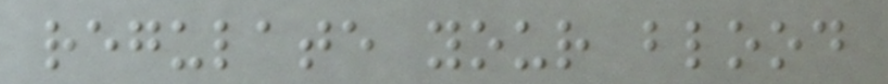regulate your blood
